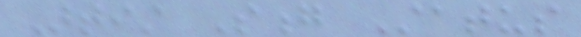Artist Song Status
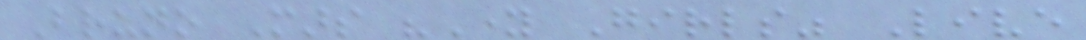Bruno Mars "Young Girls" Live
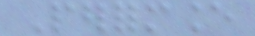Performance
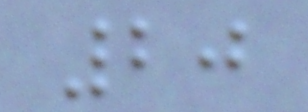20
